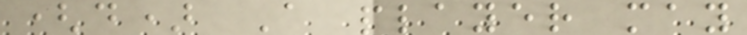(d) A player may
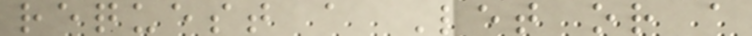request a Let or a
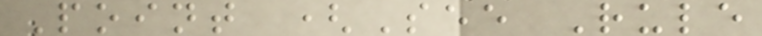Point (See Rule
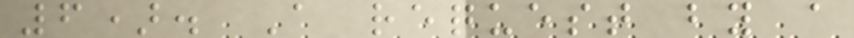6). A request by a
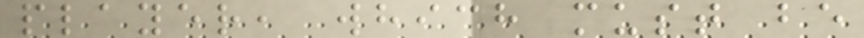player, which must be
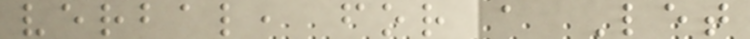verbal, for a Let
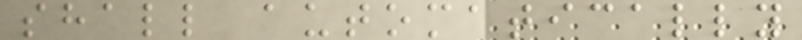shall automatically
